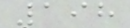198
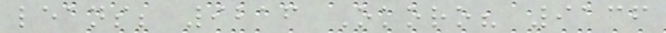leans; 9216 Okoro? 9136
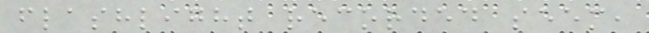flashlight recorded seem,
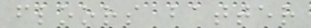floors batter
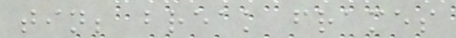tin; break frames
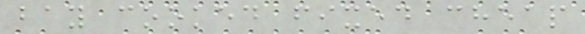bay cooked fixed cheap
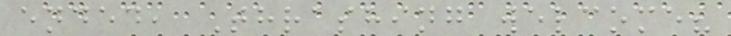ended, Thrashing welcome?
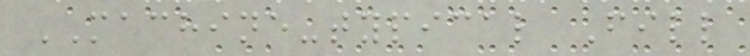MACHINE-typical Fill
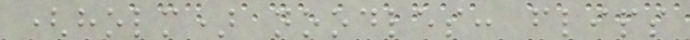(holm) noodles: flips
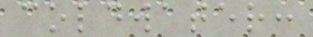coldwater:
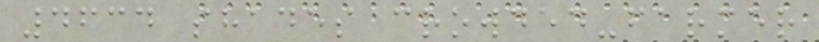4634 shades crowded-farmer
